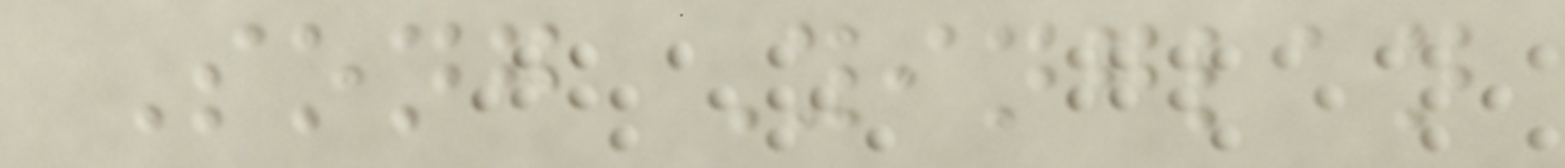Song Yinglan
